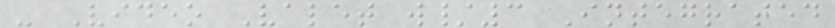- Video Valet w/3 Integrated
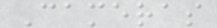Cameras
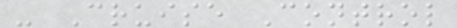- Cruise Control
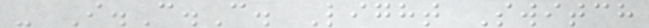- I.C.C. Light Switch
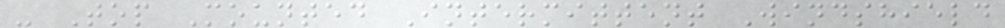- Top Mounted Intermittent Windshield
